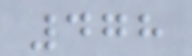478
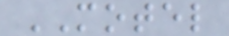MOTEL
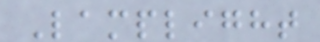Lamplight
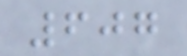607
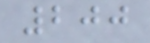200
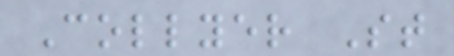Collyer St
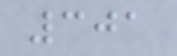301
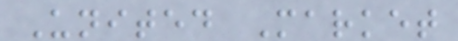United Market
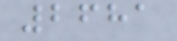2681
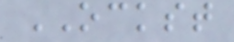OCKST
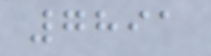7891
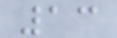13
